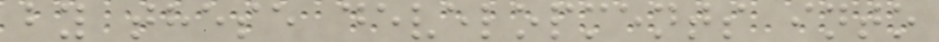by these developments into
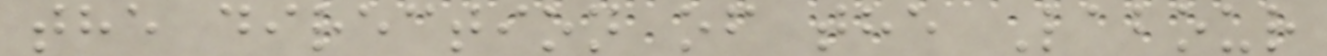the direction of the Labour
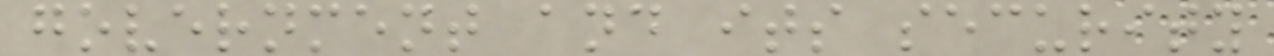government and its security
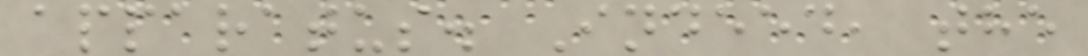apparatus. Indeed, the
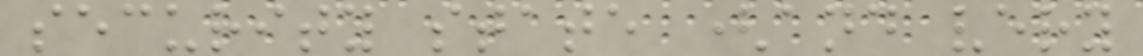security state (and very
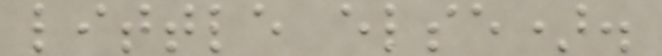little else).
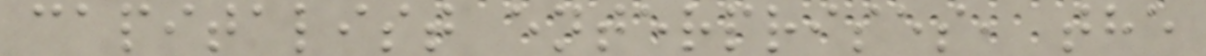capitalist enterprises, the
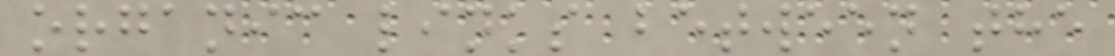organic links between the
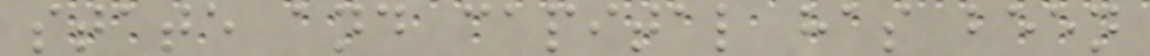state and capital has been
